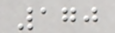170
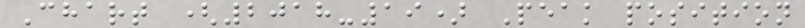Chart (2018-19) Peak position
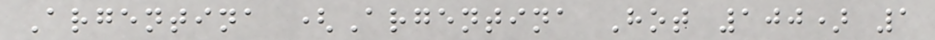Argentina (Argentina Hot 100) 1
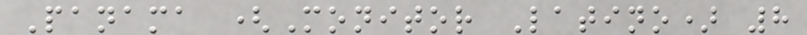Panama (Monitor Latino) 8
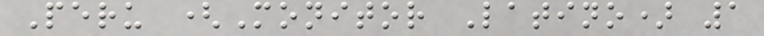Peru (Monitor Latino) 1
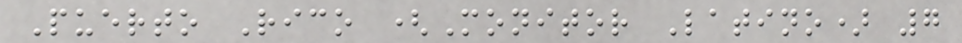Puerto Rico (Monitor Latino) 7
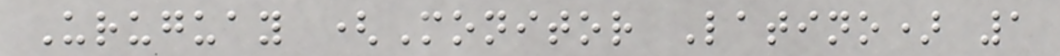Uruguay (Monitor Latino) 1
